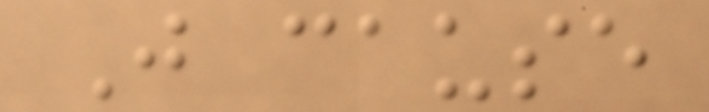Just cause
